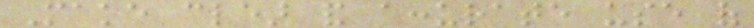Make clear and accurate use of
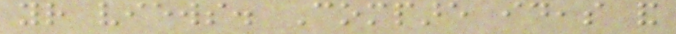your views. Compare ideas and
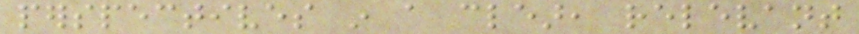perspectives in a clear, relevant
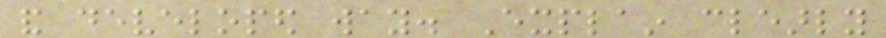and developed way. Explain clearly
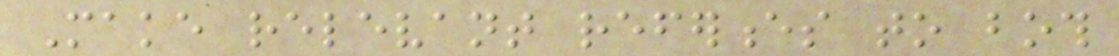Make relevant references to both
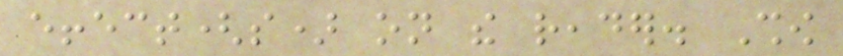effect(s) on the reader. Show
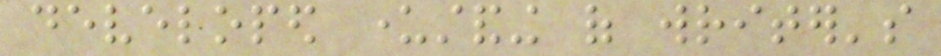developed understanding of writer's
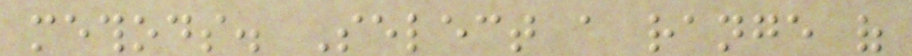methods. Select a range of
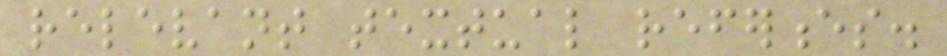relevant textual references.
